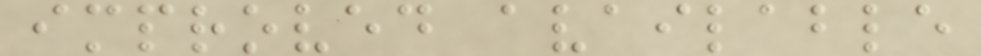improved available
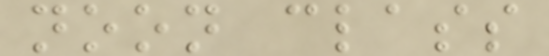noon class
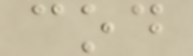cod
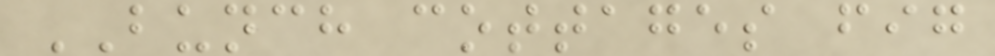BUNCH cottages fig
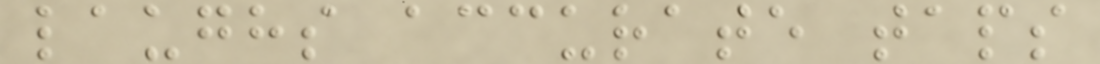laughs accurate taps
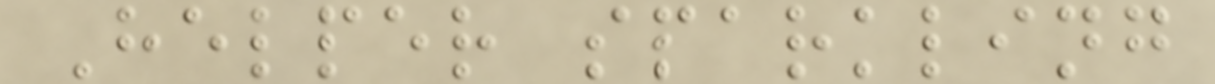Helper sparkling
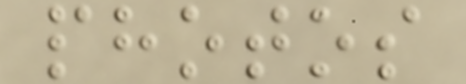photos
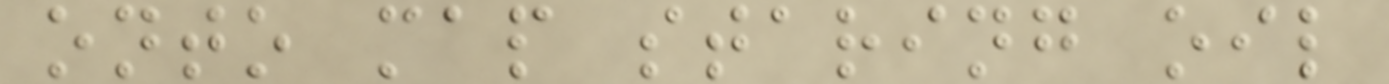onto map staring oil
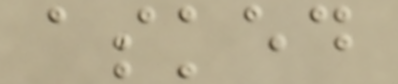asked
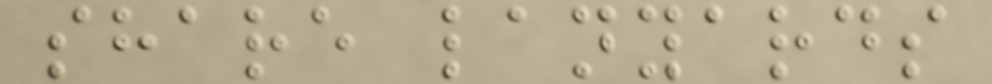share lanyards
